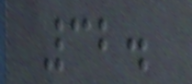32.
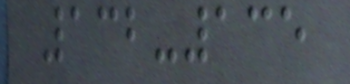132-135
